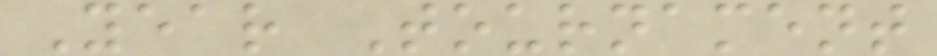Year Tournament
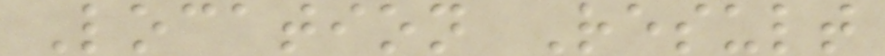Location Result
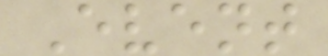Event
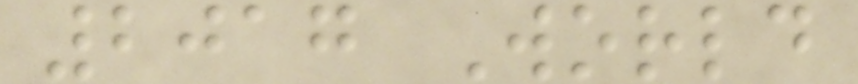2017 World
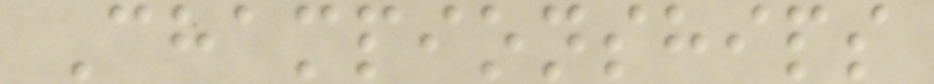Championships
